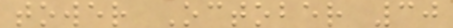tower October 30
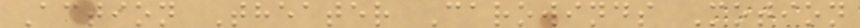Action Theater Carowinds Motion
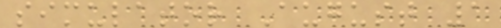simulator August 1
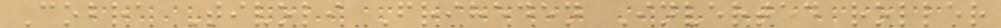Cobra Tivoli Friheden Inverted roller
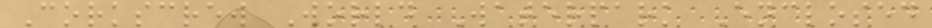Corkscrew World Waterpark Enclosed
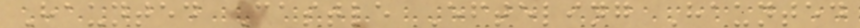Haunted Castle Efteling Haunted
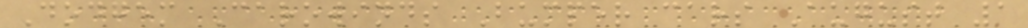Dodgem Carowinds Bumper cars August 1
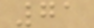71
